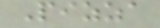Pizza
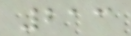213
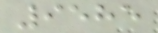9585
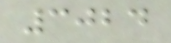3024
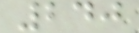240
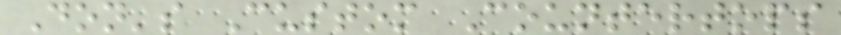Don's Custom Countertops
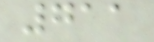711
